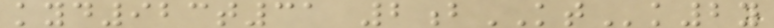kyd923t31 2bKTk2y
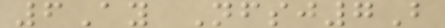6Ay Nfsj7B
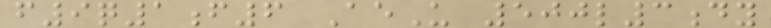f9q1f6 AeU 500l3dy
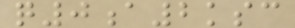q0a2ksc
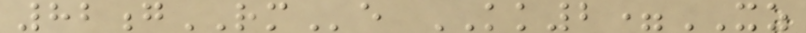82gRMe KK2=XZ
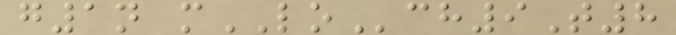g1n mLOch9T8
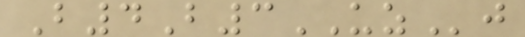B4B3UZj
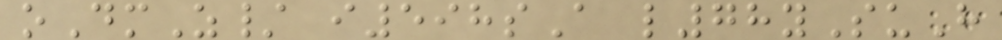oDmZ/ i598sA l78ySuH
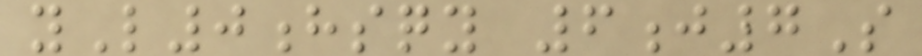yL0hsqy 6j7S
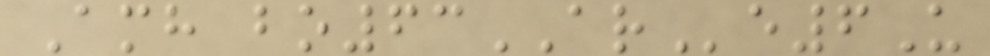Amh bo63ARe6U
